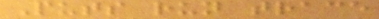Puts run trace
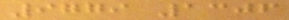9779 1306
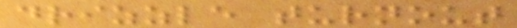drizzle turnout
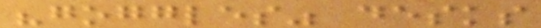"goggles" desks
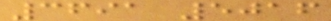3691 5016
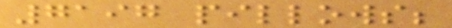7197 pillows;
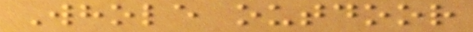Whole outdoor
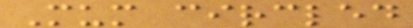Mum circled
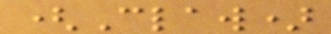(Claw)
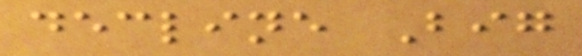decline Big
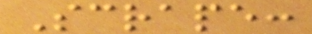Scrape:
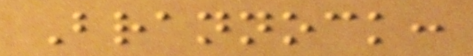Brannock:
